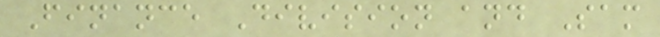Finance Division and Sam
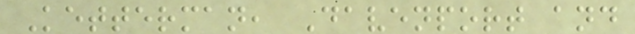Ketterman, Davenport and
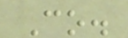Co.
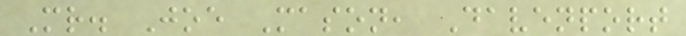Mr. Joe Mason, Davenport
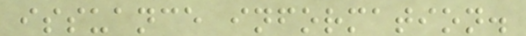issuance information.
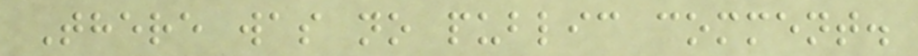There was no public comment.
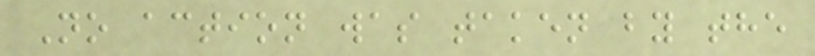No action was taken by the
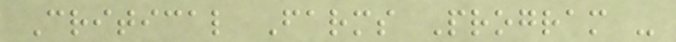Critical Farms Program -
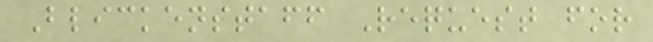Blickenstaff Request for
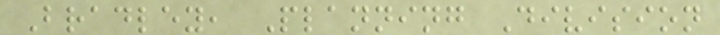Bradley, Planning Division
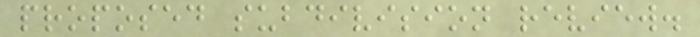proposed subdivision review.
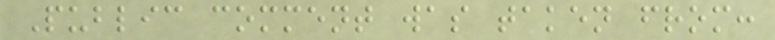Public comment was taken from:
